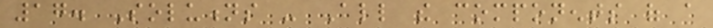17. Solutions - All the components of a
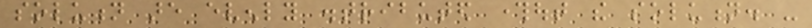solution are evenly distributed throughout the solution. -
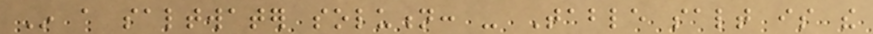In a saltwater solution: - Table salt is the
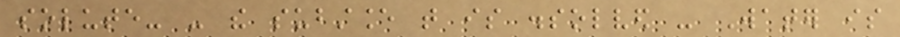solute- - the substance that is dissolved - Water is
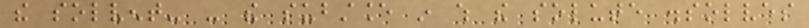the solvent- - the substance in which the solute dissolves
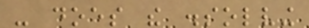- does the dissolving
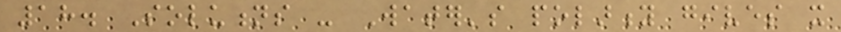18. Solutions - Water's polarity gives it
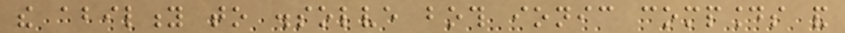the ability to dissolve both ionic compounds and
